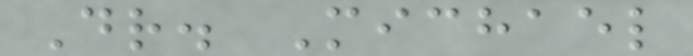Dr. Michael
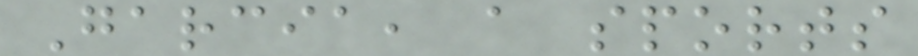Garcia, a sports
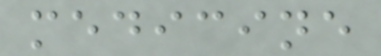medicine
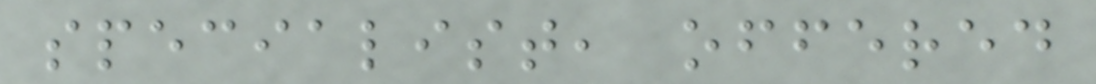specialist, offered
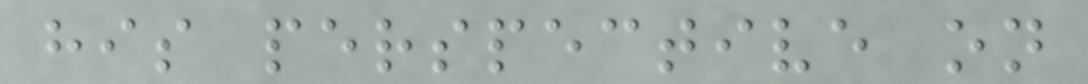his perspective on
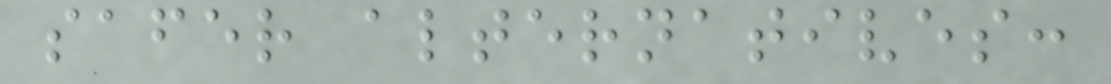safer alternatives:
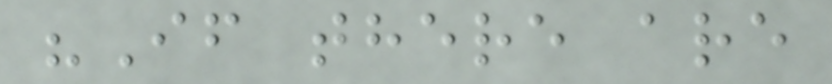"If there are
